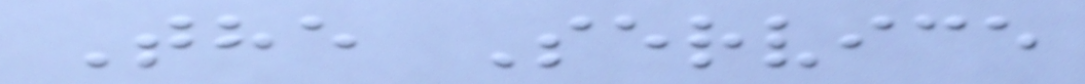The Service
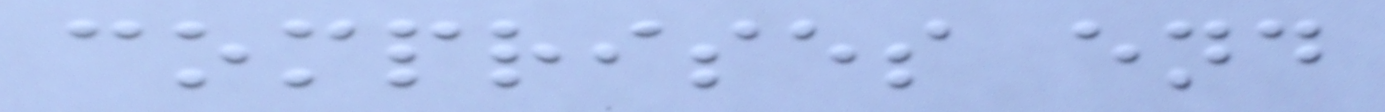comprises end
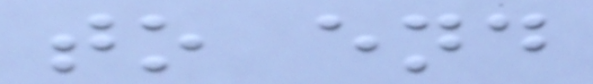to end
